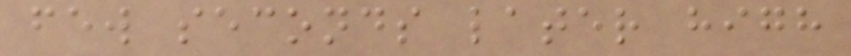few seconds later high
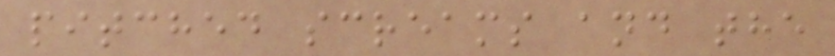pitched screams and the
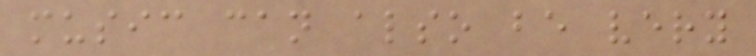music can also be very
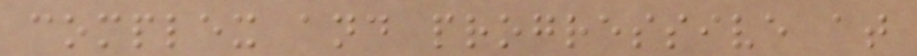complex and progressive at
